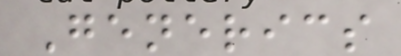Generics
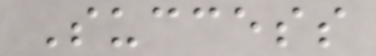Success
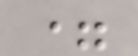=
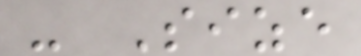- Size
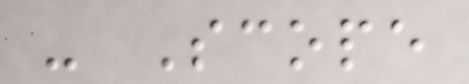- Scope
